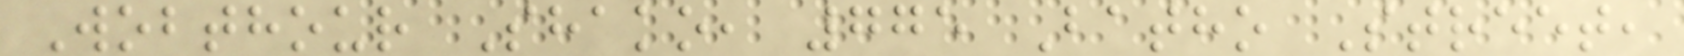Wobthour Shako, 775 Batho Street,
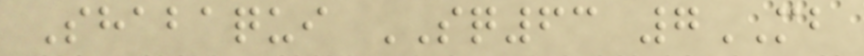Shabaqui SQ63 7MB
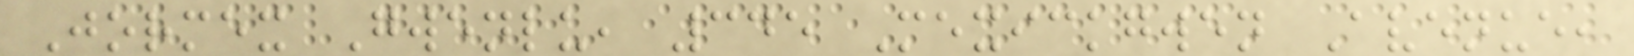Jormex Gwenlu, 345 Mexickgwen Avenue,
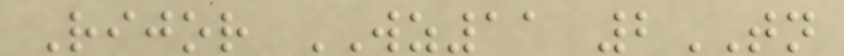Rijor WZ11 2TN
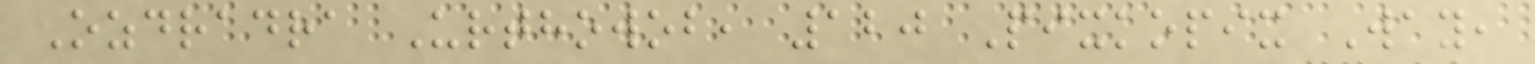Ozdradra Urthowob, 120 Pixkopix Way,
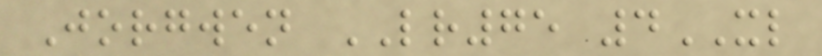Jorgwen LR75 4XL
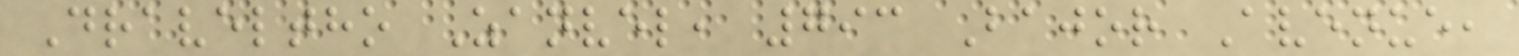Draveltho Zanvel, 793 Bajor Avenue,
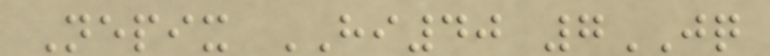Nepix HI40 7JQ
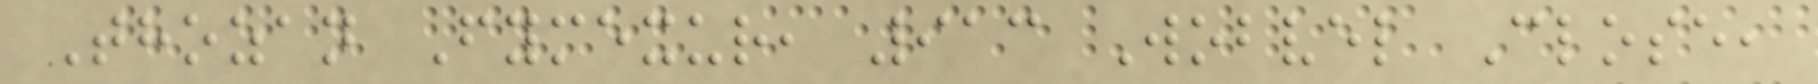Thozan Fymexur, 913 Wobvel Close,
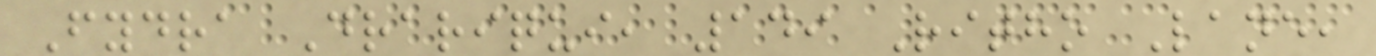Fydra Drariqui, 149 Ritho Lane,
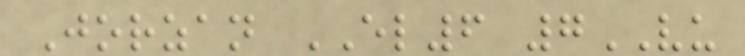Jorzan EL6 7VU
